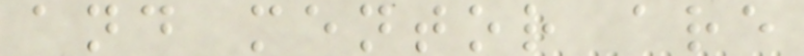and mentor are
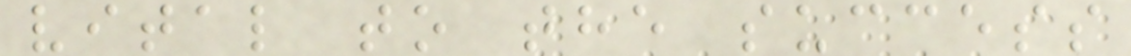vital to the success
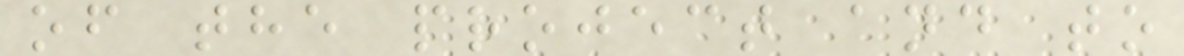of the project and to
